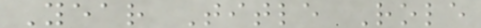Year Title Role
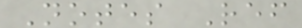Notes Ref
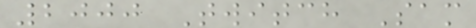2000 Twitch Sam
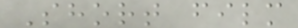Short film
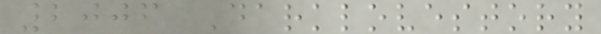2006 Darklovestory
